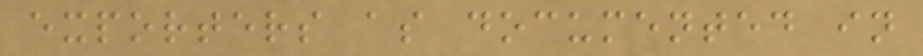exporters as documented in
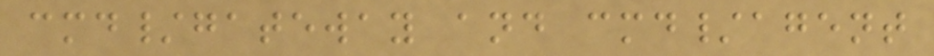cmd/gateway and cmd/agent
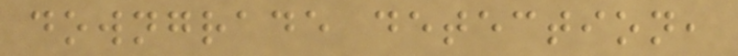downgrade detection,
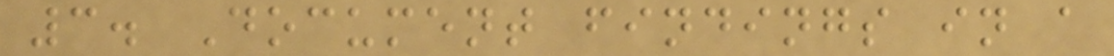3. Document findings in a
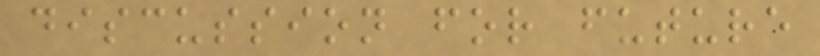discussion for future
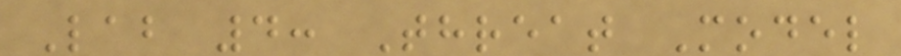Lab 4: Threat Model
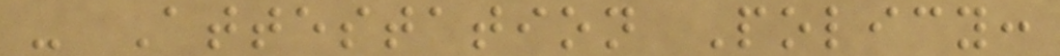- Attestation Policy:
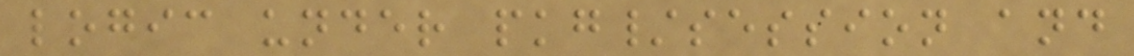logic under pkg/session and
